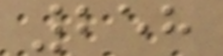258
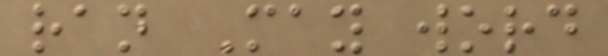ran May word
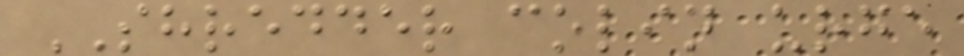SHREDDER colin urge
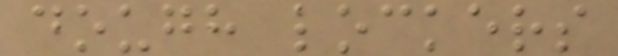dough lockers
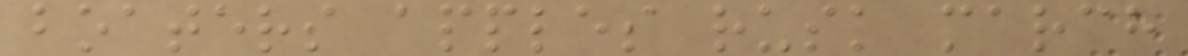boaters apples rusk march
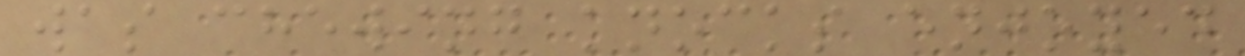was chewing knocks enjoyed
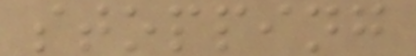stopping
